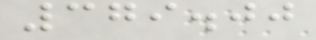379.00
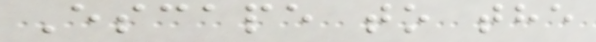Escape to the
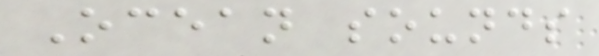Ocean sounds
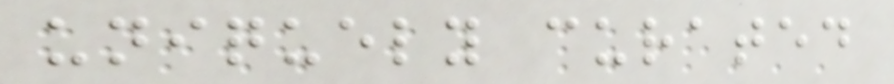uniquely curated
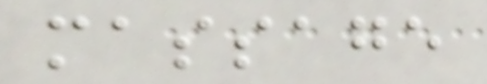massage
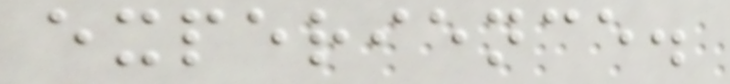experience.
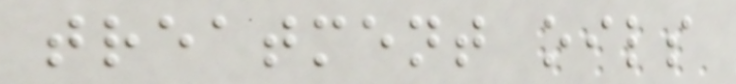treatment oils
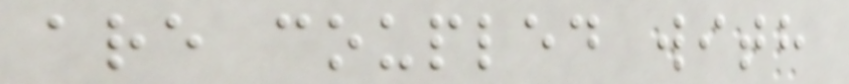are coupled with
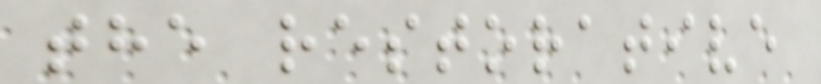the restorative
